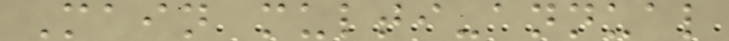Main multi-annual
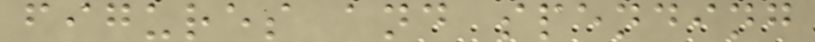figures and spending
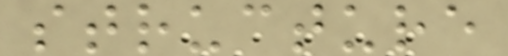structure
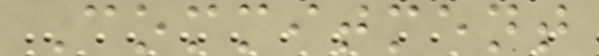Commitment
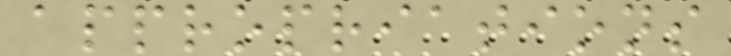appropriations
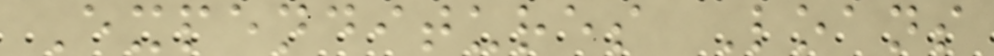Expenditures Loans
